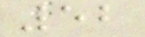52
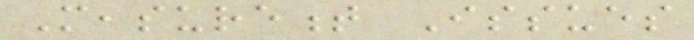Measurement Issues
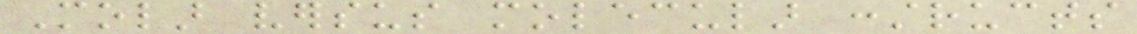Molar versus molecular constructs
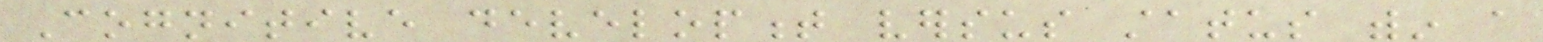Cognitive development versus status within a
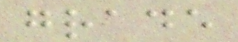grade
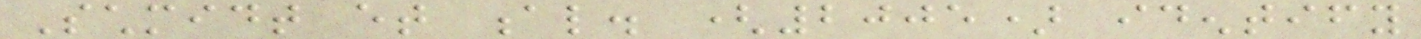Schmidt et al. (2005) identify
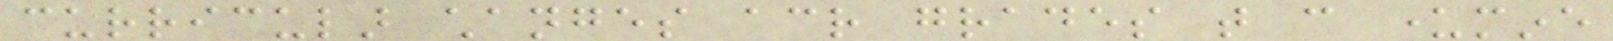curricular changes across grades that can undermine
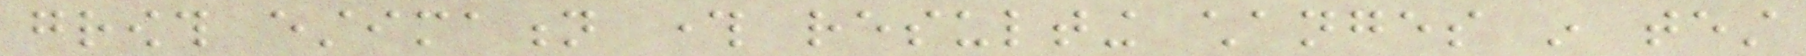growth estimation through resulting changes in test
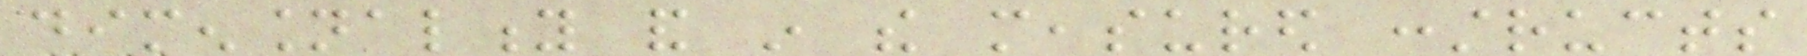dimensionality and in the measured constructs
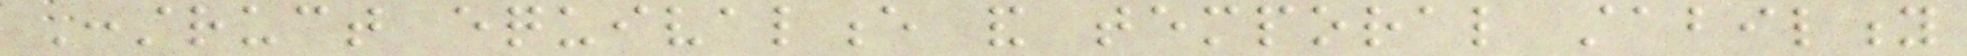Construct equivalence and temporal stability
